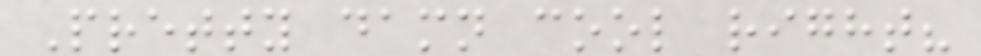Pretty damn cool right?
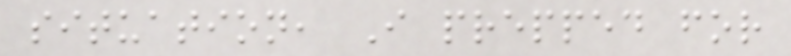situation, I prepped for
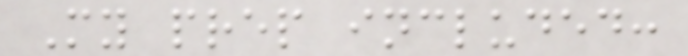My prep included:
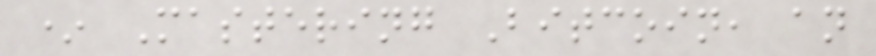* Mastering Bitcoin, an
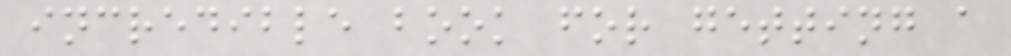incredible book for getting a
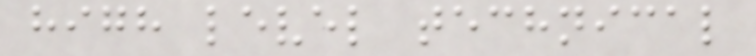high level technical
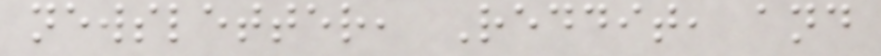newsletter, Reddit, and
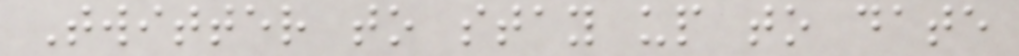Twitter to stay up to date
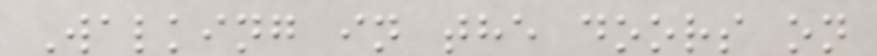Walking in the doors on
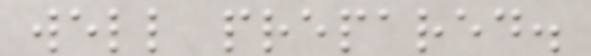well prepared.
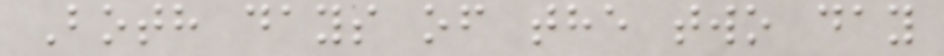Both days of the two day
